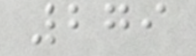279
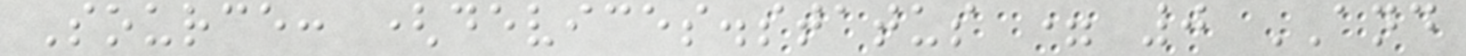Source: (devices.status = 0 AND
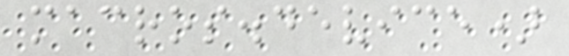macros.device)
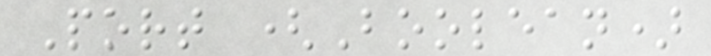Port (Boolean)
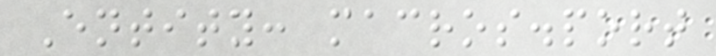Entity: macros.port
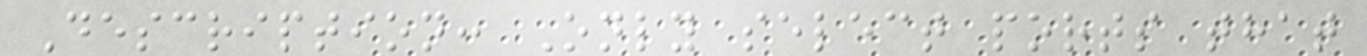Description: Only select ports that
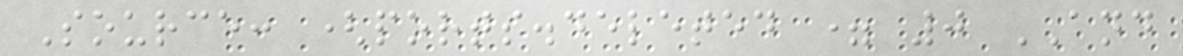Source: (ports.deleted = 0 AND
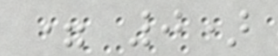= 0)
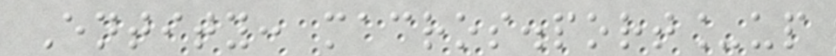Entity: macros.port_up
